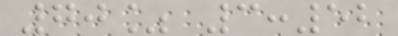70% 3:52
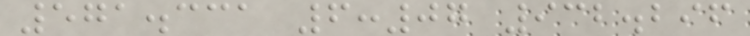571.331 6:07 932.296
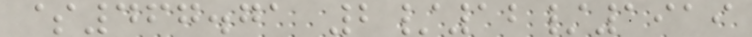$467.71 2/12/1919
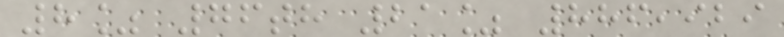8% 76th 21% 886,929
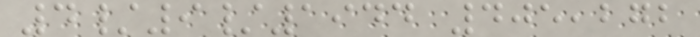4/9/1944 405,272
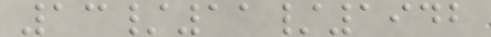13/11/1942
